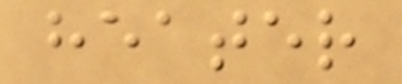heater
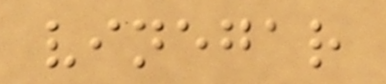vinegar
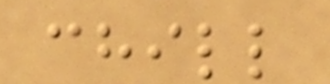chill
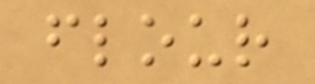flour
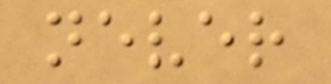never
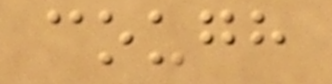cough
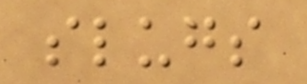slugs
